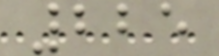225
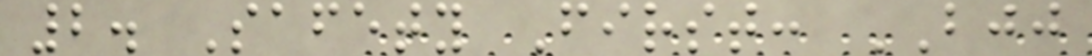2. Safety First: BJJ
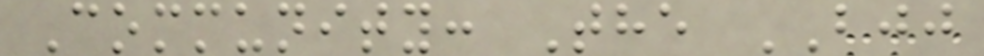Community: The BJJ
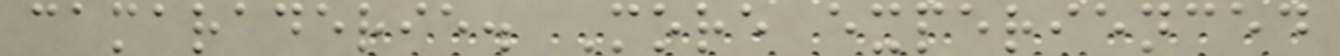camaraderie. More experienced
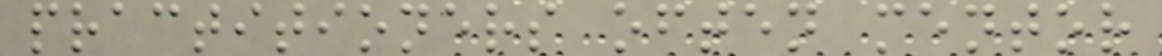practitioners often mentor
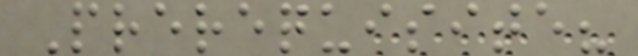Prerequisite?
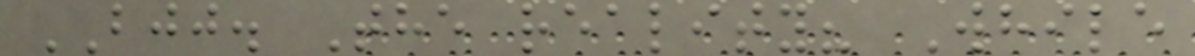BJJ. The reality? While
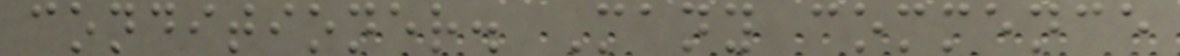conditioner. Many commence
